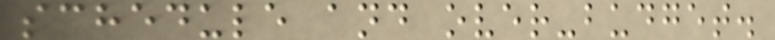schedule and over-budget.
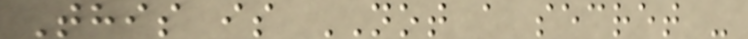This is NOT a secret -
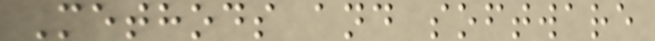Methods and software
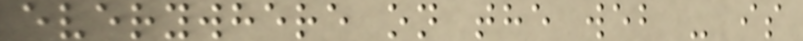everywhere on the web - is
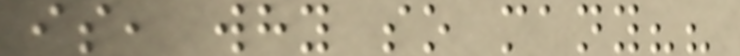is, why so many??
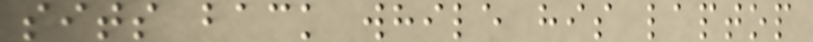sits back while his laptop
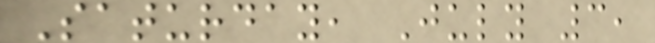Saturday, July 3,
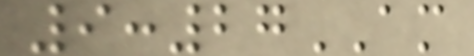9:27AM
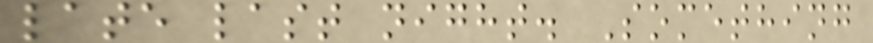late last night. Something
